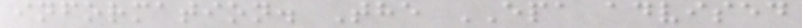information. The EPA advised
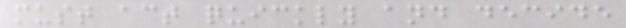must act quickly and decide
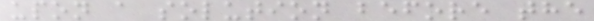upon a solution before the
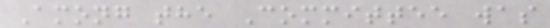Among the Committee was
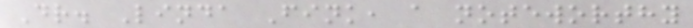Dr. Linda Fink, a noteworthy
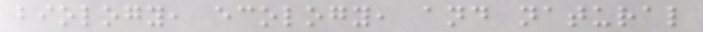biology, ecology, and natural
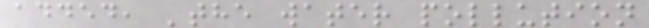added, 'the water pollution
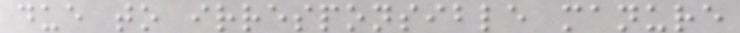due to irresponsible manure
